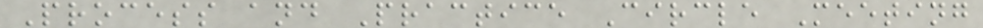Process and Practice Circle Meeting
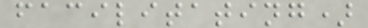facilitating)
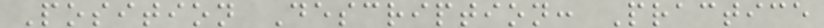Position Description: Practice
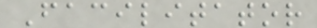Facilitator
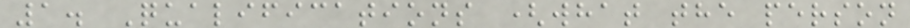1. Qualifications (what the person
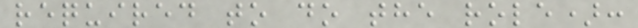required to do the role):
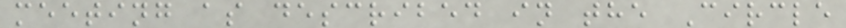meeting as described in the Circle
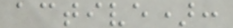active):
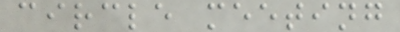circle meeting
